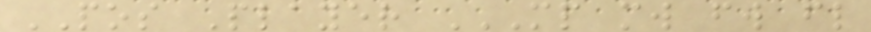POS Player MP MW FW FL
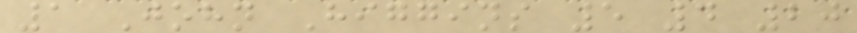1 John Higgins 5 4 20
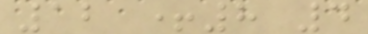12 +8 4
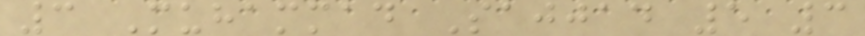3 Muhammad Sajjad 5 3
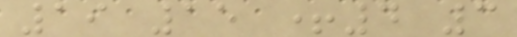19 15 +4 3
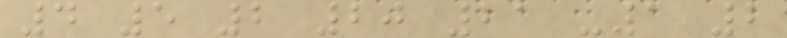4 5 2 20 21 -1 2
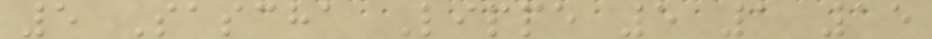5 Sascha Lippe 5 1 15
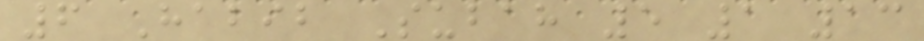6 Habib Subah 5 1 13
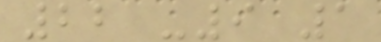22 -9 1
